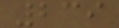239
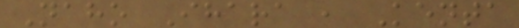Naho Ihara , Kenta
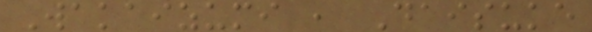Wakaizumi , Daisuke
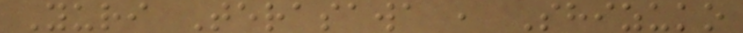Yuri Terasawa , Shizuko
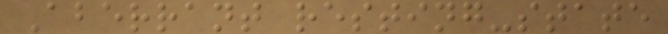Aberrant resting-state
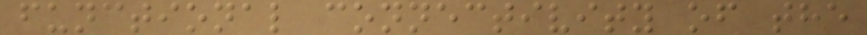functional connectivity of the
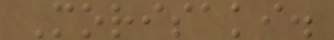Morisaki.
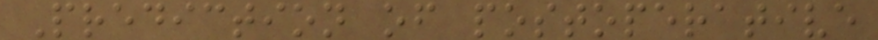Prediction of postoperative
